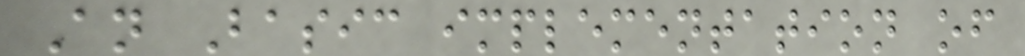An Basic implementation of
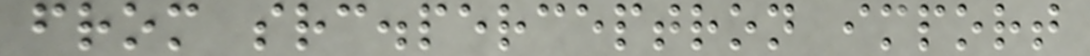from src.perceptron import
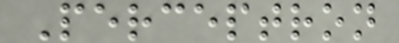Perceptron
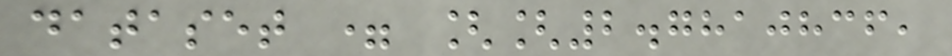dataset = [[2.7810836,
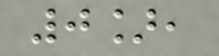0],
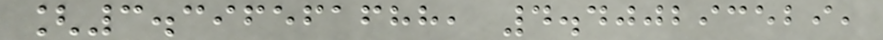[3.396561688, 4.400293529,
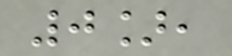0],
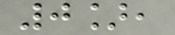0],
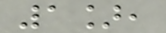1],
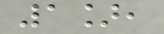1],
